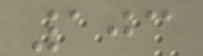103
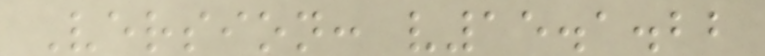Version: v15.1.22
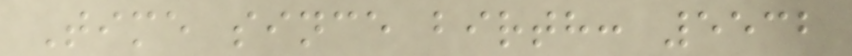Time since birth: 5532
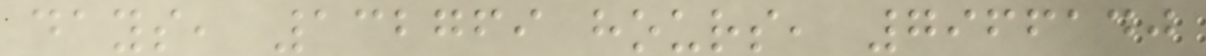days, 132769 hours, 7966140
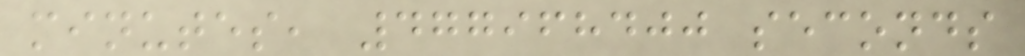minutes, 477968400 seconds
